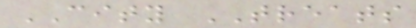CITY TREATS
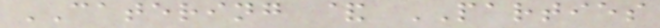CATERING & PARTIES
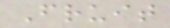Fruit
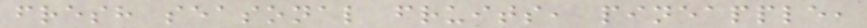fresh seasonal fruits, pineapple,
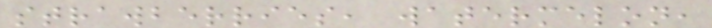strawberries, watermelon,
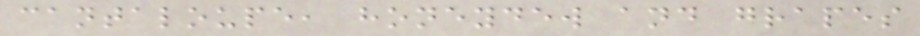cantaloupe, honeydew and grapes
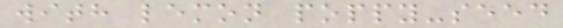with lemon poppy-seed
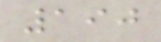190
